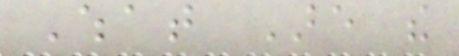What Are the
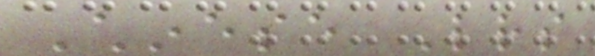Chinese Letters
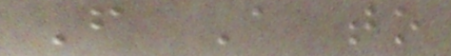From A to
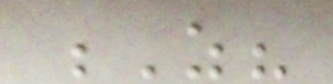Z?
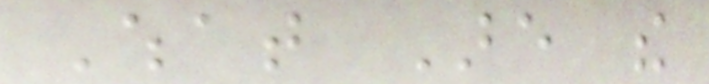What Are the
